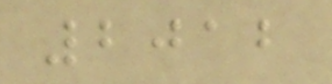2012
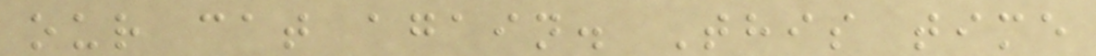our cat again. This time
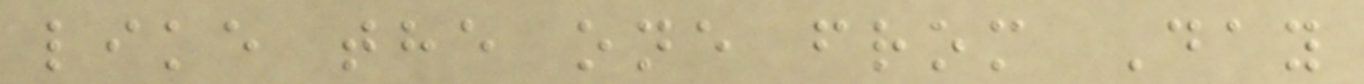like the one from Day
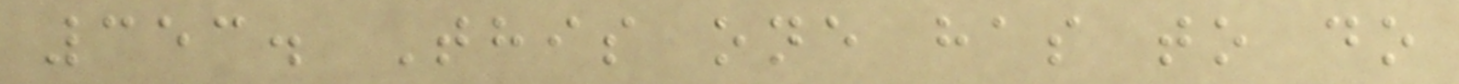353. This one has to do
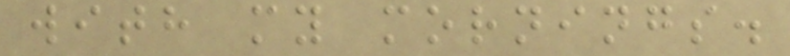with my mornings.
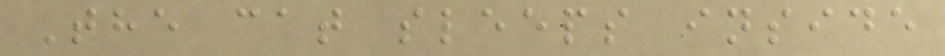The cat sleeps inside
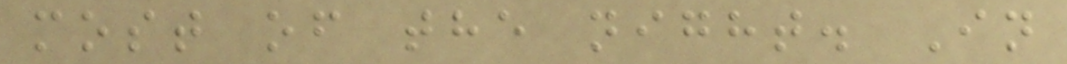most of the night. In
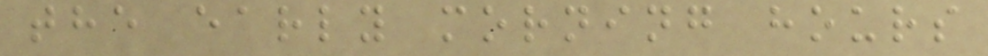the early morning hours
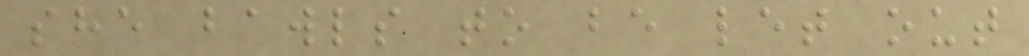she bawls to be let out
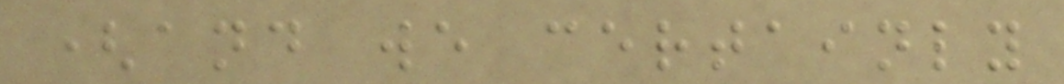(and we certainly
